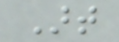Art
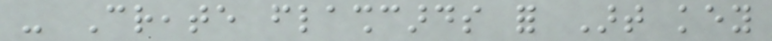- Create flashcards for Art key
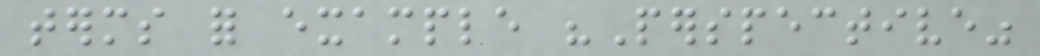terms for example "Perspective"
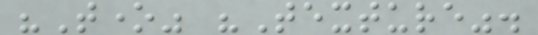"Tone" "Texture".
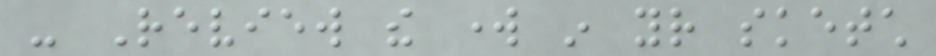- Review the work in your sketch
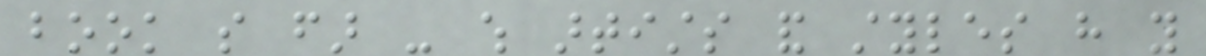book so far - which artists and styles have you
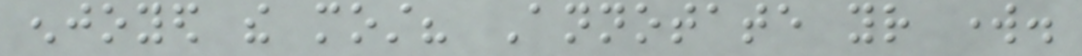enjoyed the most? Annotate your work.
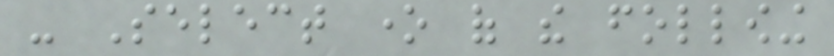- Select one of the following
